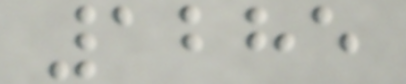1285
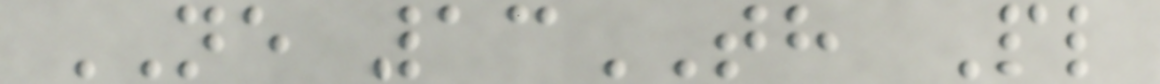NE 13TH Pl
